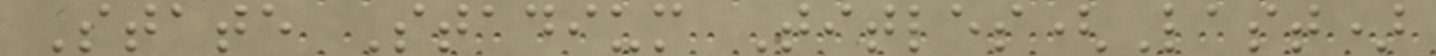State Stadium Titles(Last)
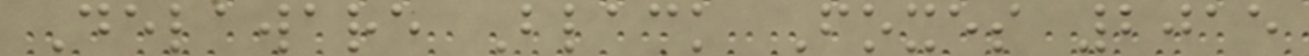Delaware Black Foxes 2015
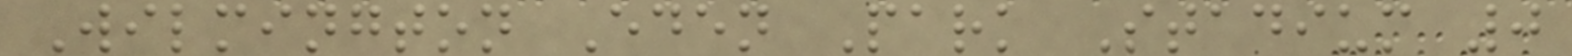Wilmington Eden Park Stadium 0
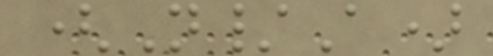(N/A)
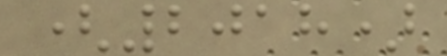(2018)
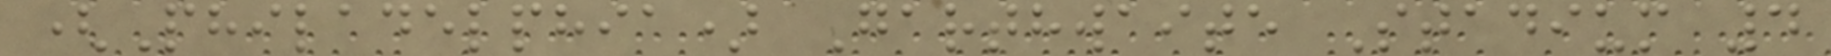(Philadelphia) Garthwaite Stadium 4
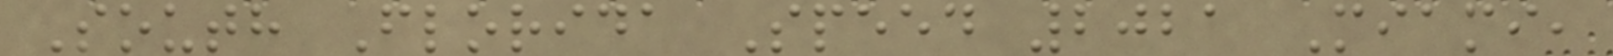South Florida Speed 2021 Miami,
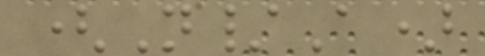(N/A)
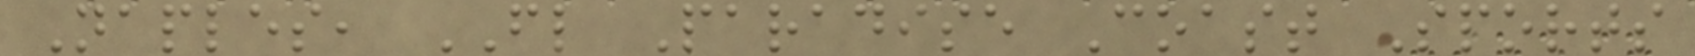Naples, FL Paradise Coast Sports
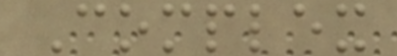Complex
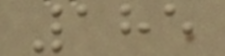185
